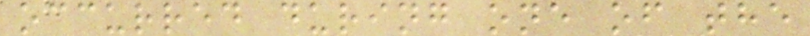occurred during one of the
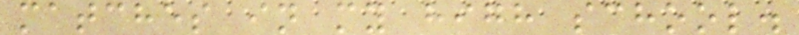matches in my high school.
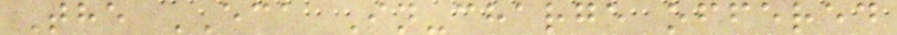The ECA In-charge offered
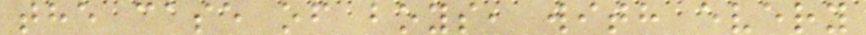the case of boys, with every
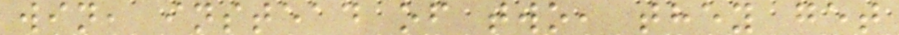win, instead of two, they get
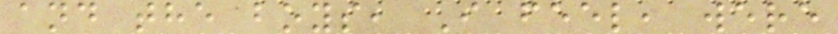and the boys, I feel, were
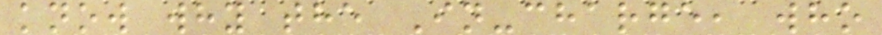know why the In-charge, who
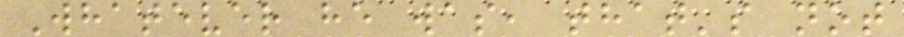Whatever he was, that's not
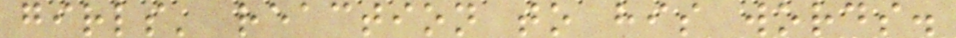girls' reaction to his words.
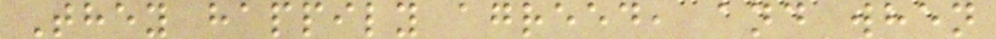They happily agreed, and when
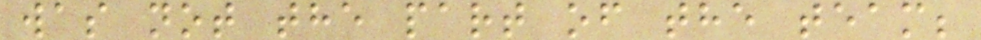was not the part of the team;
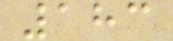183
